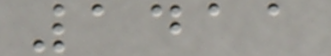1411
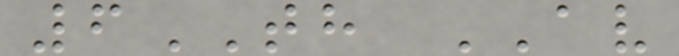6TH AV
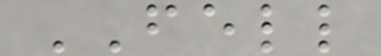FELL
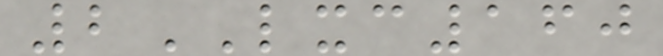2LXC160
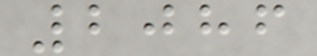2086
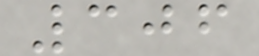306
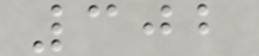302
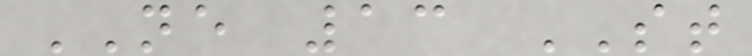NE 13 ST
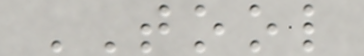TOOL
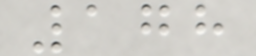178
